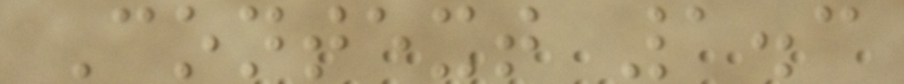Context 1.3
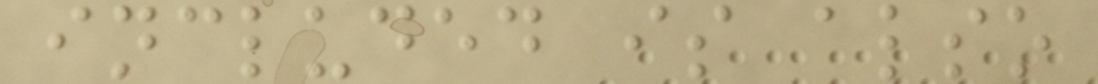included is also
